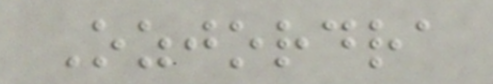Ozjordra
